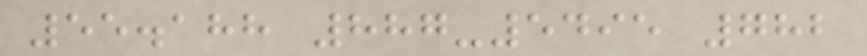55.188 887-5495 782
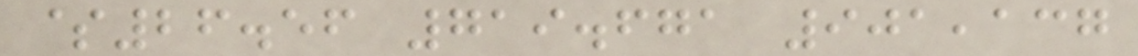$26.56 719.671 901,137
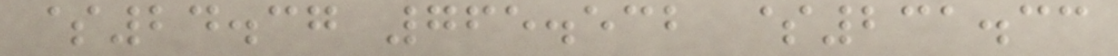$24.37 765.532 $231.33
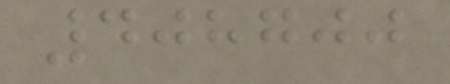408700
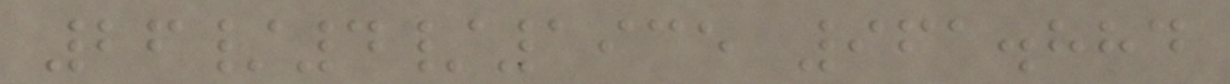26/4/1935 961.884
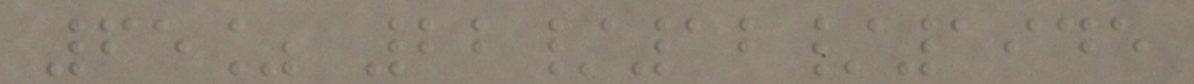65% 22/12/1945
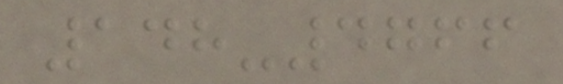148-4766
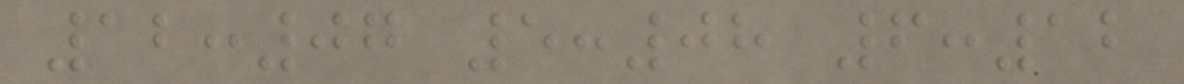12:07 5:08 6:12
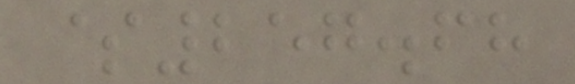$257.68
